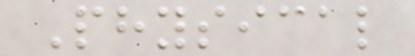Physical
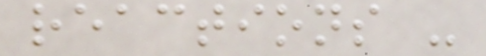reactions -
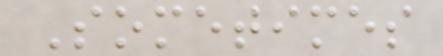Sometimes
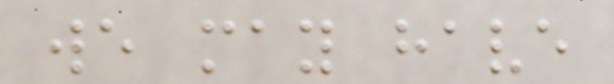we may have
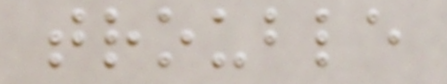trouble
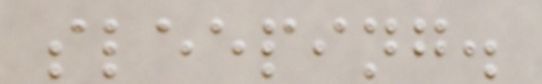sleeping.
